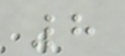8
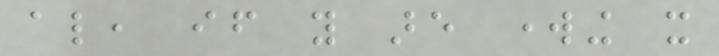also, if you are working it
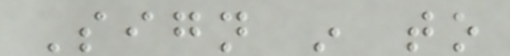Sign in to
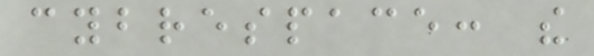cybrespace: the
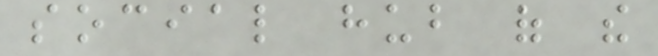social hub of the
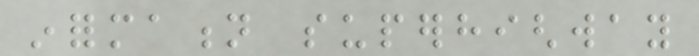information superhighway
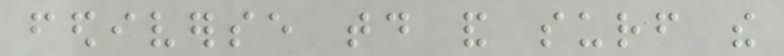fediverse today and surf the
